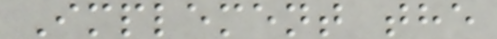Implement the
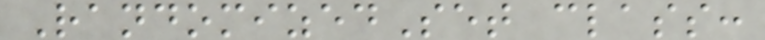RandomizedSet class:
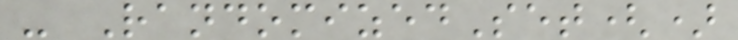- RandomizedSet()
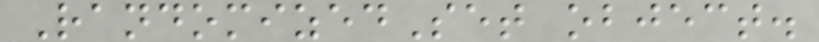RandomizedSet object.
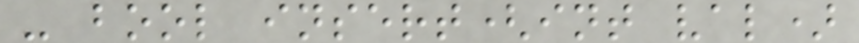- bool insert(int val)
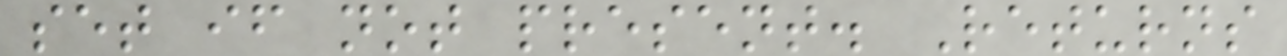set if not present. Returns
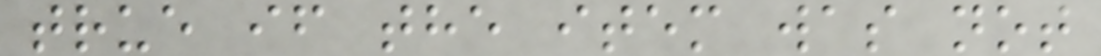true if the item was not
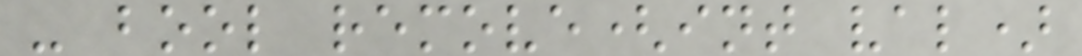- bool remove(int val)
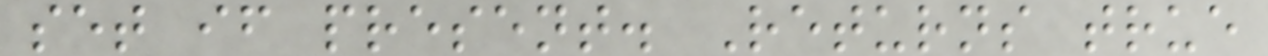set if present. Returns true
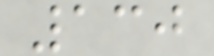130
